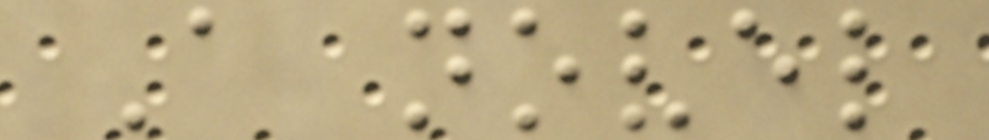A novel
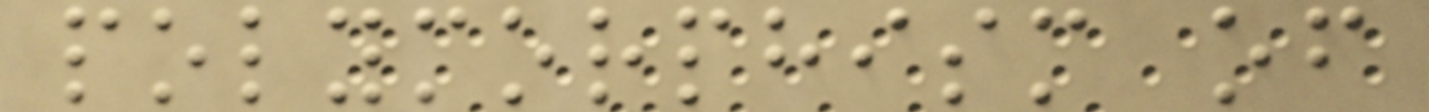polymorphism of
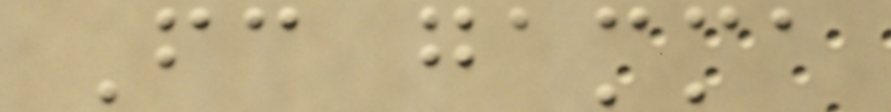Fc gamma
